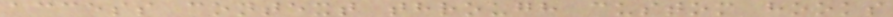access context through custom hooks
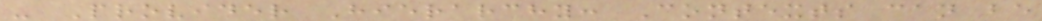- Provider Hierarchy: Contexts can be
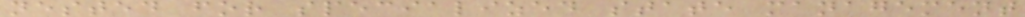nested for specialized state management
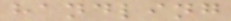handling
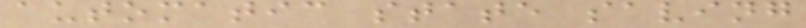automatic state saving
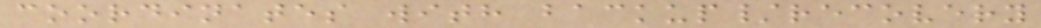coordinates with backup/recovery
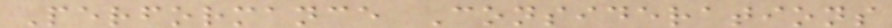Performance Considerations
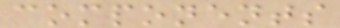components
